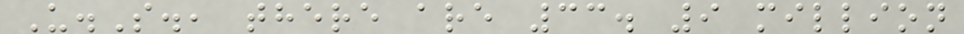U.S., there are 33. 9 million
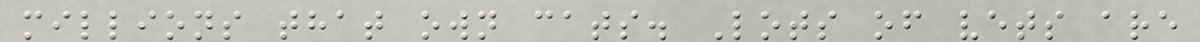millions that own cats. Lots of vets are
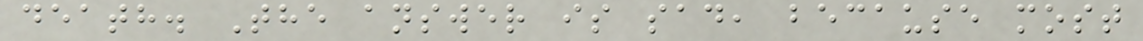death. The answer is sad, because most
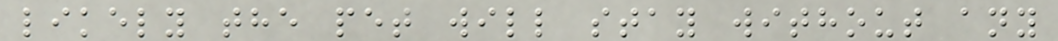likely the pet will stay without any
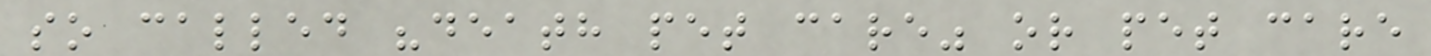so called "death pet care" or pet care
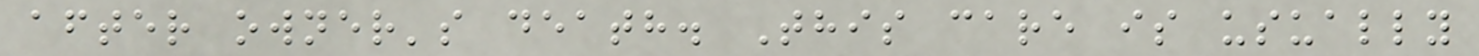after owner's death. This care is usually
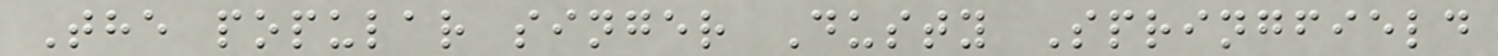The popular singer Dusty Springfield
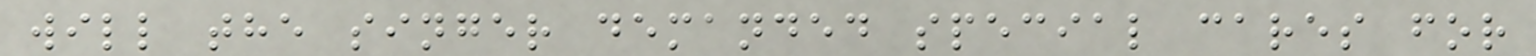will the singer demanded special cares for
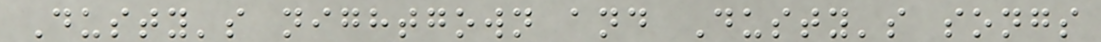Dusty's nightgown and Dusty's songs
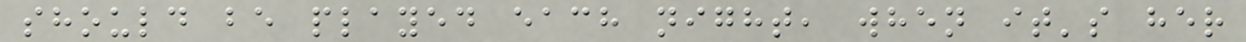should be played each night, when it's her
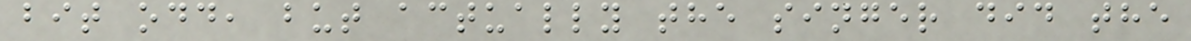bit odd, but actually the singer did the
